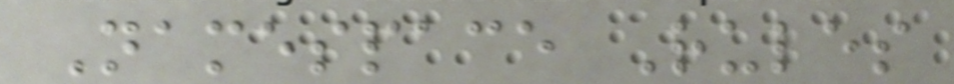Namespace Rules
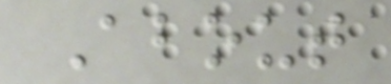About
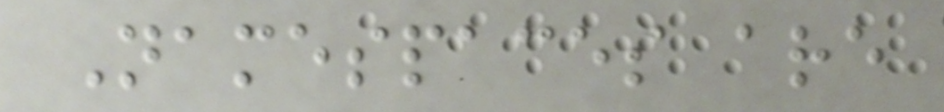Namespaces are
